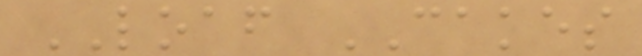LOAF CAKES
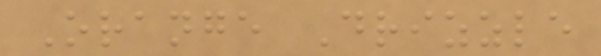Orange Drizzle
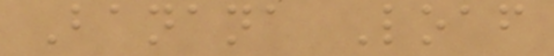Banana Loaf
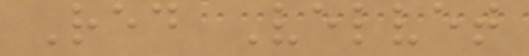Red Velvet
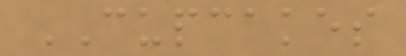CUPCAKES
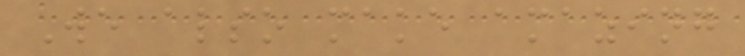We also make amazing
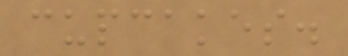cupcakes.
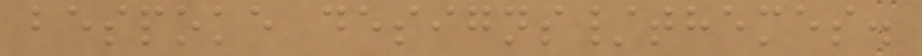bespoke designs/themes.
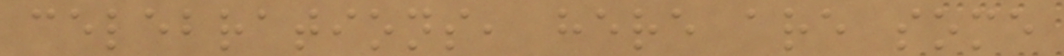celebrations, here are some
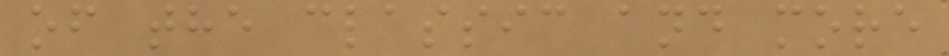of the classic and more
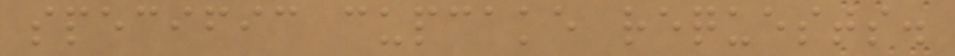specific cupcake requests.
